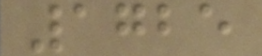1725
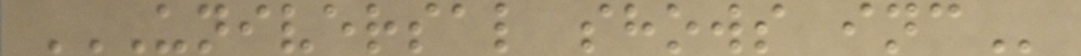UNIVERSAL SHOWS INC
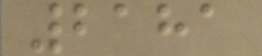2181
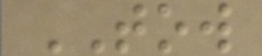TOW
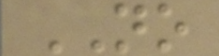NO
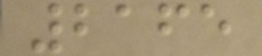2165
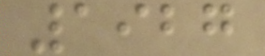1927
